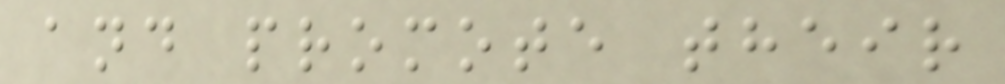and promote their
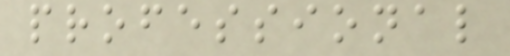professional
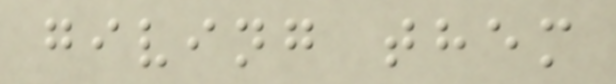giving them
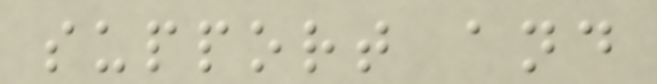support and
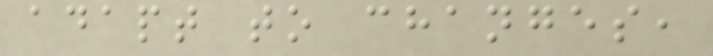adapt to changes,
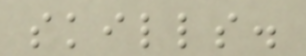skills.
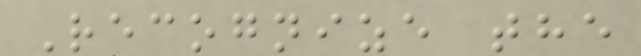Recognize the
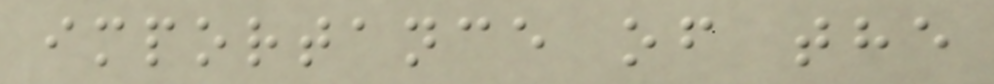importance of the
